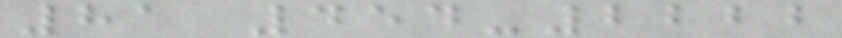81 454-2222
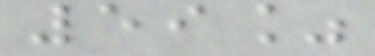59%
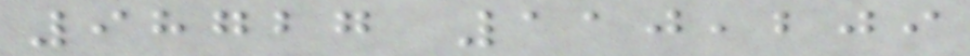98727 110,209
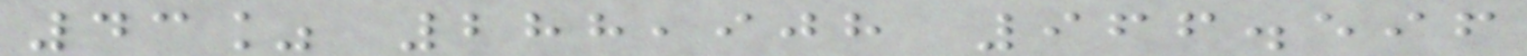43% 288,908 966.596
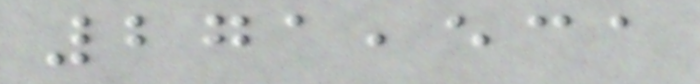271,531
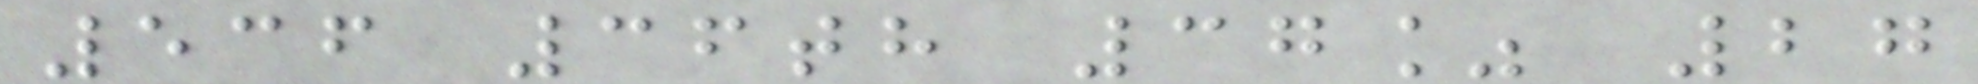536 36th 37% 27
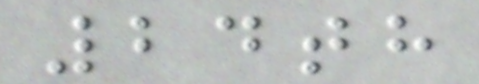24th
